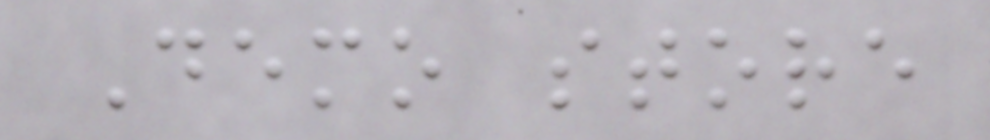Demo store
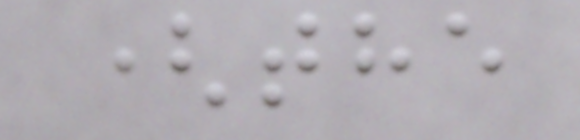(the
